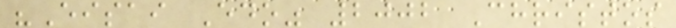"Eisai Edo" 2002 Christos
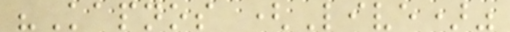"Kapnos (Live)"
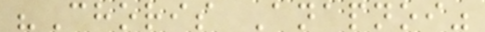"Choris Anapnoi"
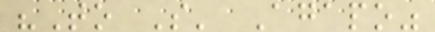"To S' Agapo"
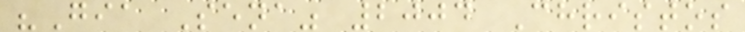"Gia Sena" 2004 Christos
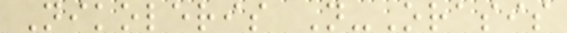Nikoleris N-Orasis
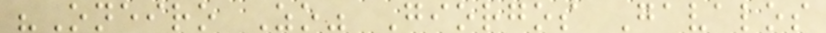"Oneiro Zo" Giorgos Gavalos
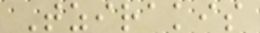Tzirakis
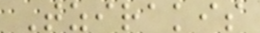Tzirakis
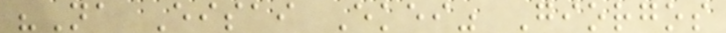"Na Eisai Ekei" Giorgos
